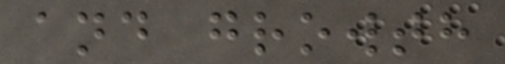and growth
